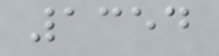1354
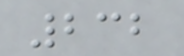232
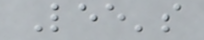Lee's
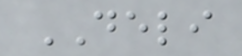DELI
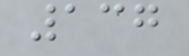137
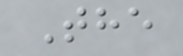The
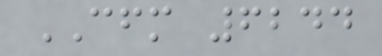CFM 6244
